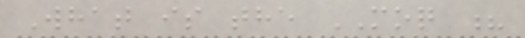What is the MOQ ?
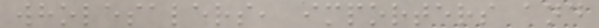wholesalers, importers and
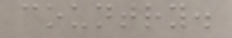country.
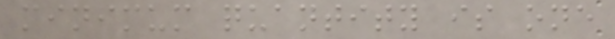minimum quantity is one
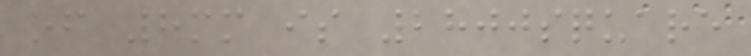of 8mm is 2800square
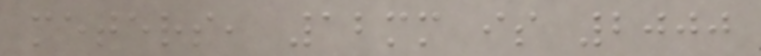meters, 12mm is 2000
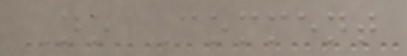No Comment
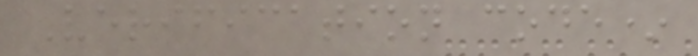Verification code*
